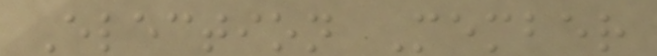Election Member
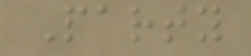Party
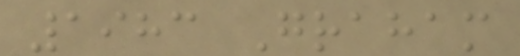1983 Graham
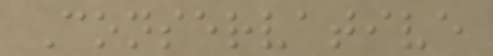Conservative
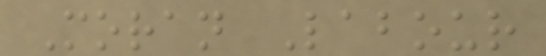Moran Labour
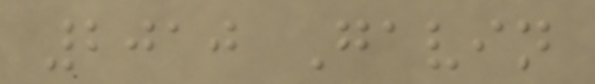2010 Gavin
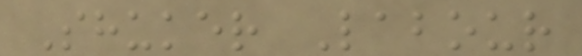Shuker Labour
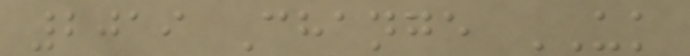2019 Change UK
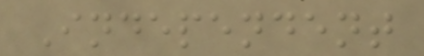Independent
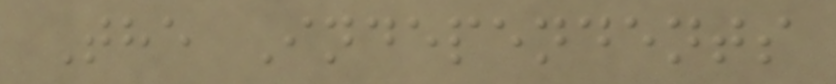The Independents
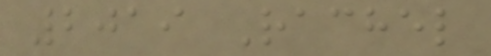2019 Rachel
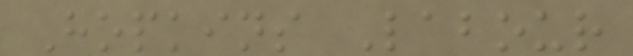Hopkins Labour
